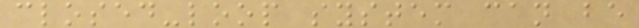closed-loop system can be
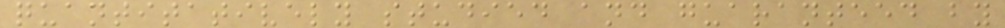quantitatively studied and guaranteed by
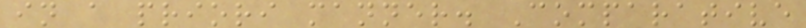in a priori manner. Comparative
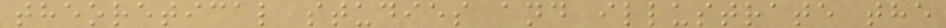theoretical studies and illustrate the
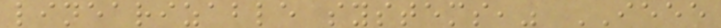linearizable systems," IEEE
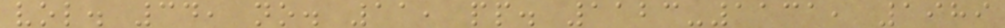vol. 34, no. 11, pp. 1123-1131, 1989
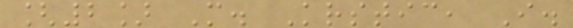[2] M. Krstic, I.
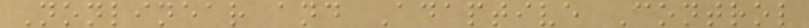Nonlinear and Adaptive Control
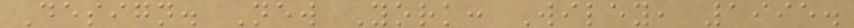Design. New York: Wiley, 1995.
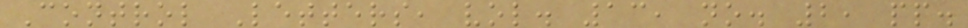Control Letters, vol. 13, no. 2, pp.
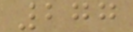277
